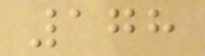178
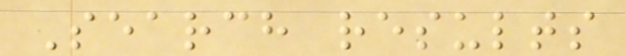Search results
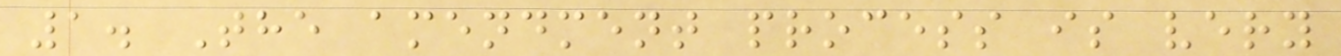1. The amendment process is very
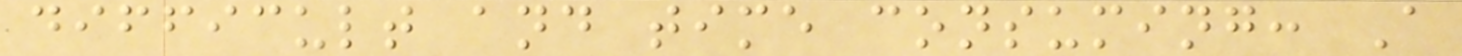difficult and time consuming: A
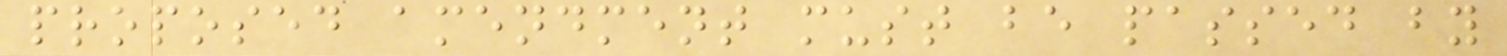proposed amendment must be passed by
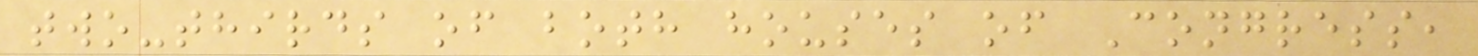two-thirds of both houses of Congress,
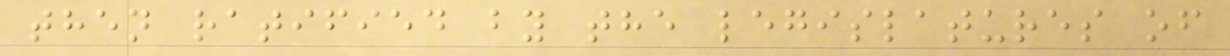then ratified by the legislatures of
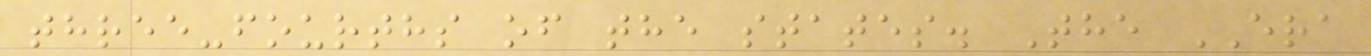three-fourths of the states. The ERA
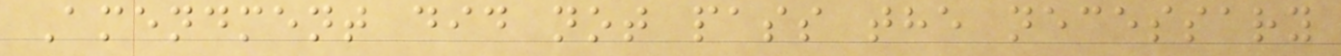Amendment did not pass the necessary
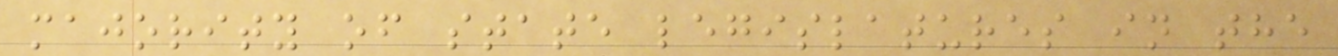majority of state legislatures in the
